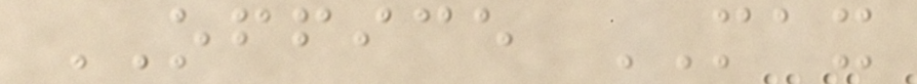OFFICE MAX
